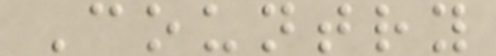Country
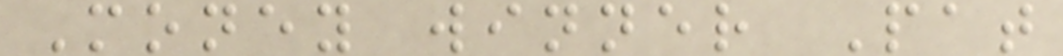Money winner Pat
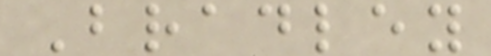Bradley
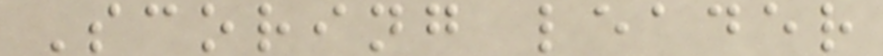Scoring leader
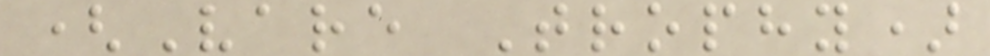(Vare Trophy)
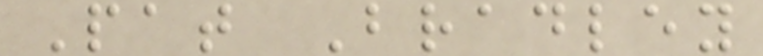Pat Bradley
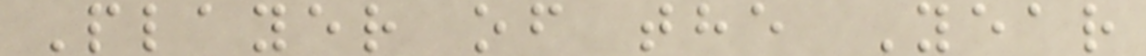Player of the Year
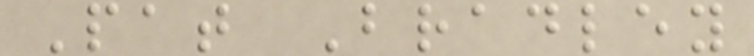Pat Bradley
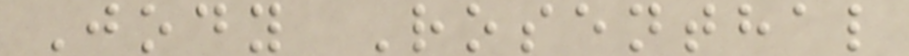Jody Rosenthal
